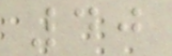40
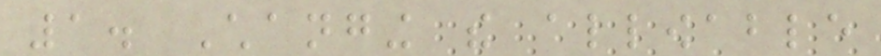1. Changing the allowable
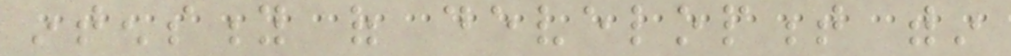intensity of development within
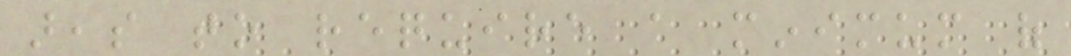areas to require a minimum of
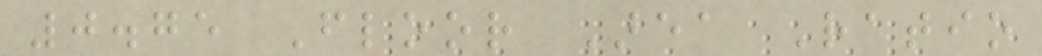0.75 Floor Area Ratio
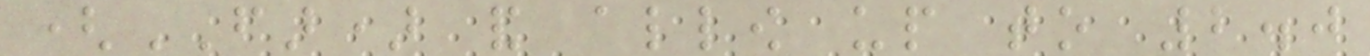(FAR) and allow up to 2.0
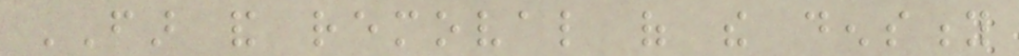FAR and removal of the density
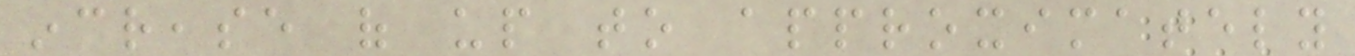increase of up to approximately
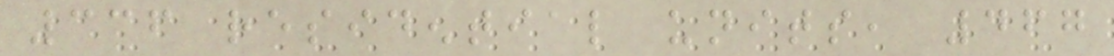336 residential units, 467
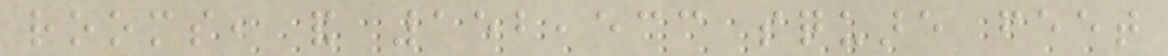rooms, and 152,533 square feet
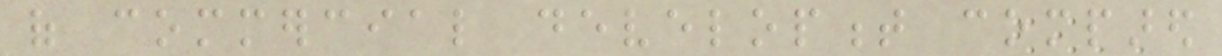of commercial development compared
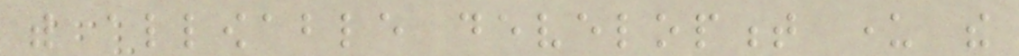with allowable development under the
